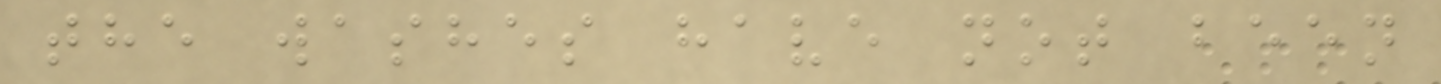the washes have not been
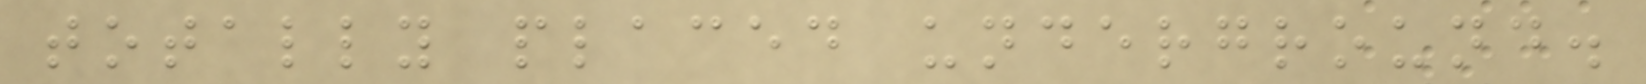totally placed underground.
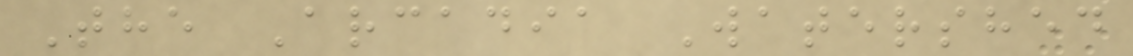The Arcadia Watershed
